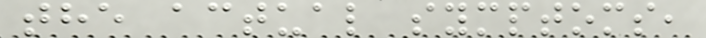the actual symptoms,
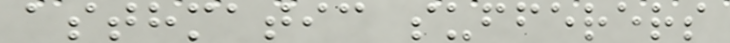asthmatic sufferers
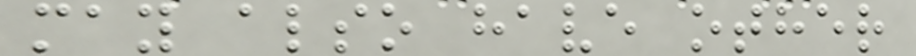may also have other
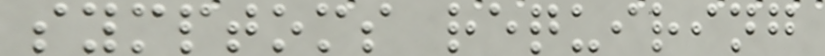symptoms requiring
